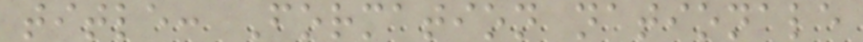title: Formation nationale
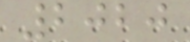2020
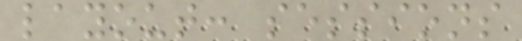layout: sessions
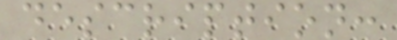description:
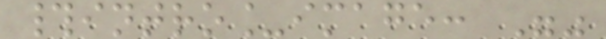#intro_image: ""
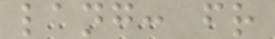lang: fr
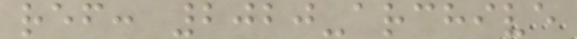ref: 2020-archive
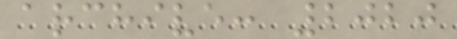archive: 2020
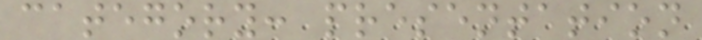category: presentation
